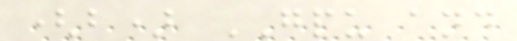(b) GPU and
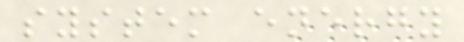system energy
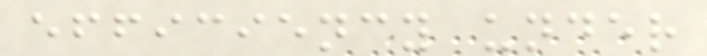efficiency under
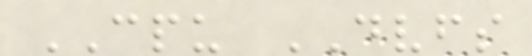CPU DVFS
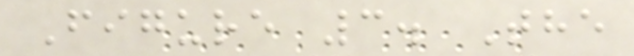Figure 3. The
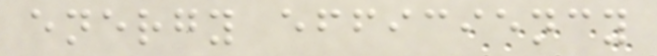energy efficiency
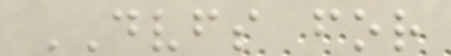DVFS for
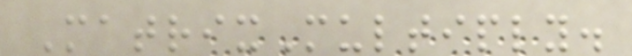MatrixMultiply.
